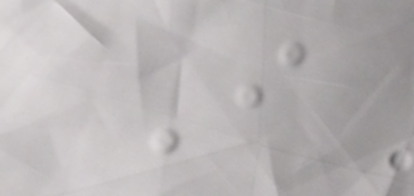I
